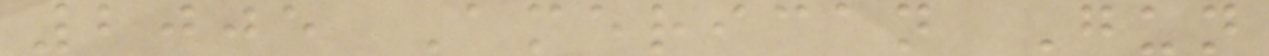2005 American Gun
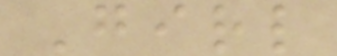Girl
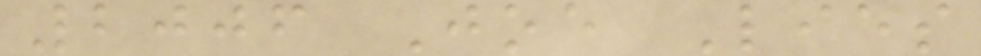2006 Joe Lies
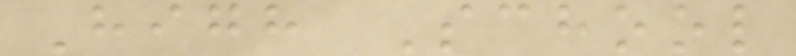High School
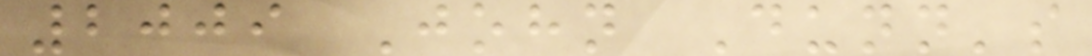2009 John Dunn's
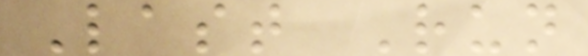Last Run
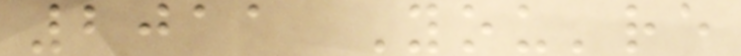2011 You're
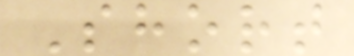Short
